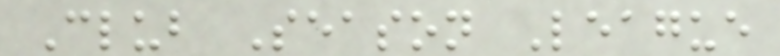Club Season League
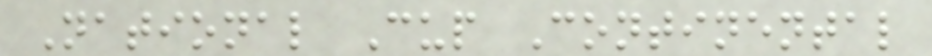National Cup Continental
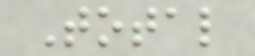Total
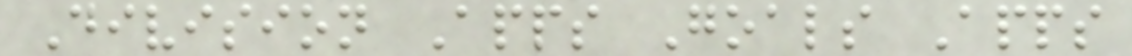Division Apps Goals Apps
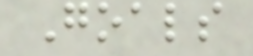Goals
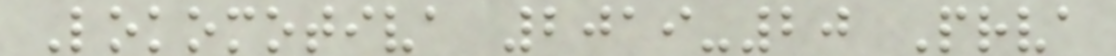Lokomotiva 2019-20 Prva
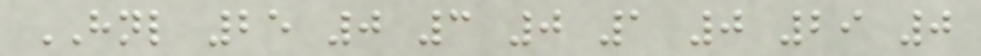HNL 25 0 3 0 1 0 29 0
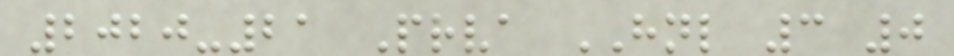2020-21 Prva HNL 3 0
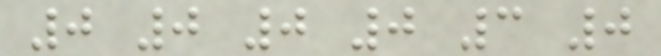0 0 0 0 3 0
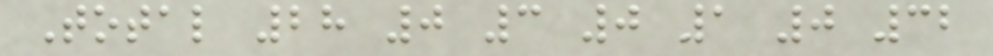Total 28 0 3 0 1 0 32
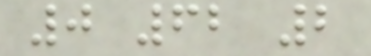0 62 2
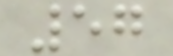57
